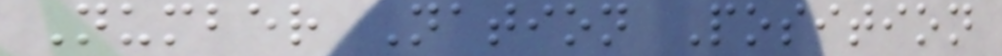Number Nation Position
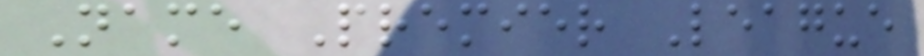Name Premier League
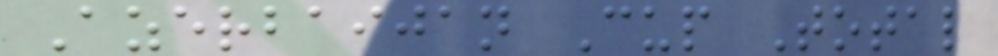Azerbaijan Cup Total
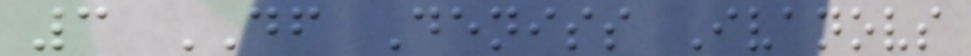3 DF Deniss Ivanovs
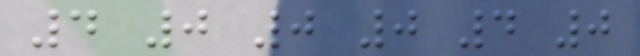4 0 0 0 4 0
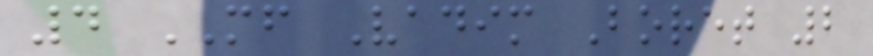4 MF Vadim Boret 2
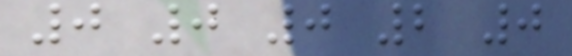0 0 0 2 0
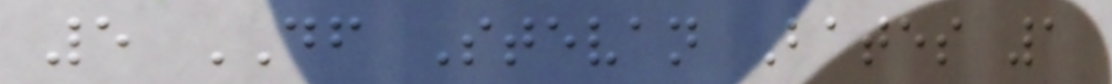5 DF Stevan Bates 1
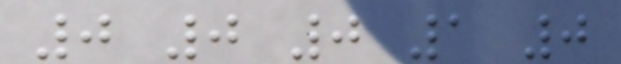0 0 0 1 0
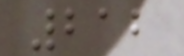212
